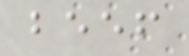beef
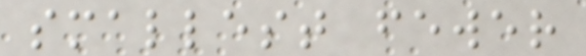smallest fewer
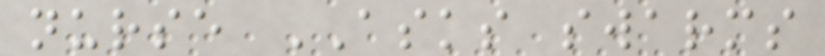nurse ASKS swarms
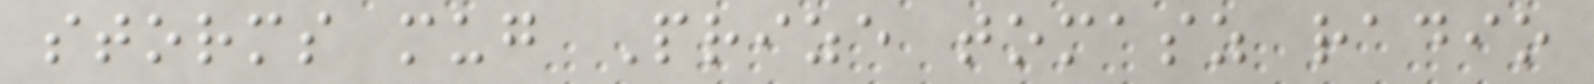storms mug Prize tomasz radio
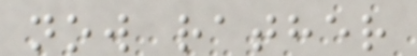now rather
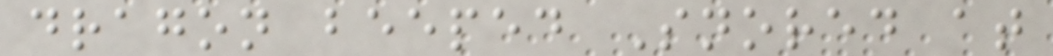dragon beeped Snored at
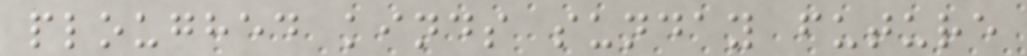ploughed kinds sunday future
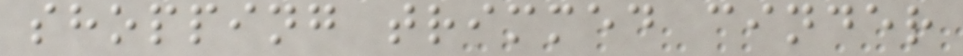shopping trimmed cinder
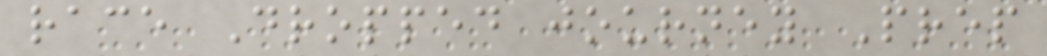race Dropped journey Prep
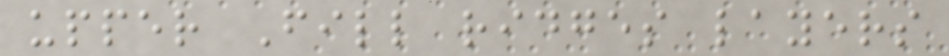upper Fill ridges layers
